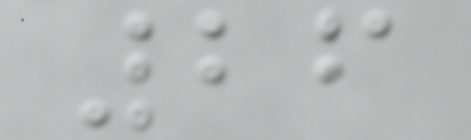26
